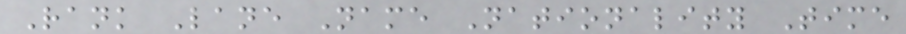Rank Lane Name Nationality Time
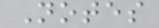Notes
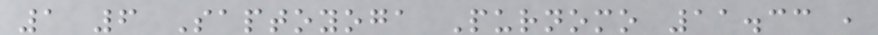1 6 Saptoyoga Purnomo 11.33 ,
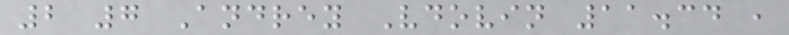2 7 Andrey Vdovin 11.34 ,
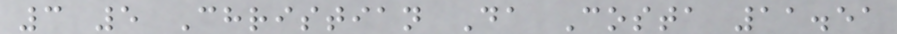3 5 Christian Da Costa 11.51
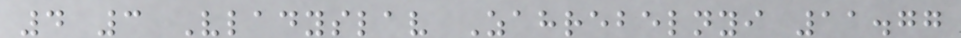4 3 Vladyslav Zahrebelnyi 11.77
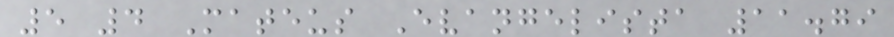5 4 Mateus Evangelista 11.79
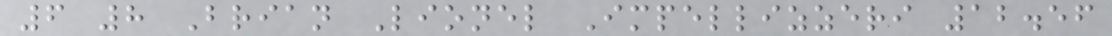6 8 Brian Lionel Impellizzeri 12.56
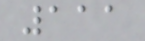111
